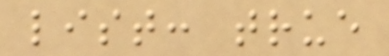list: true
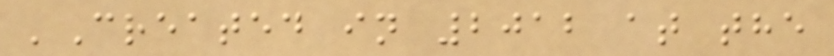'Created in 2012 at the
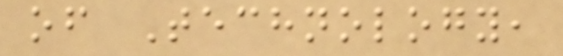of Technology,
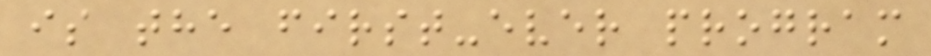is the first-ever program
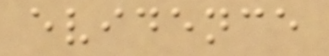evidence
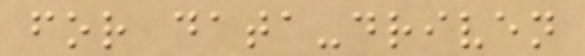for data-driven
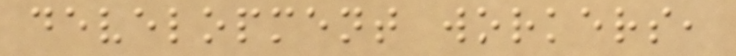development workers,
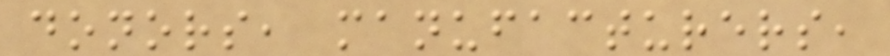donors, manufacturers,
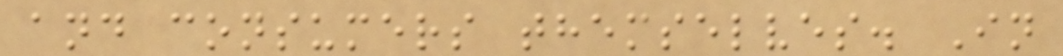and consumers themselves. In
